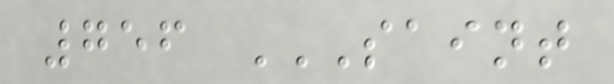756 SAINT
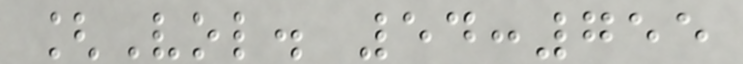[Vol. 54:755
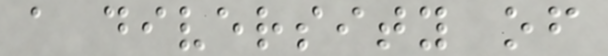a diversity of
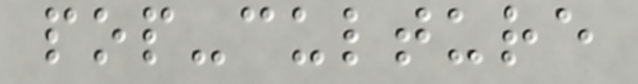pop-culture
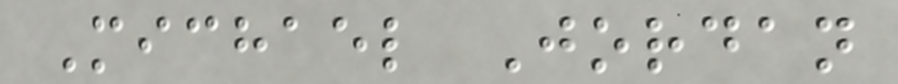Michael Jordan
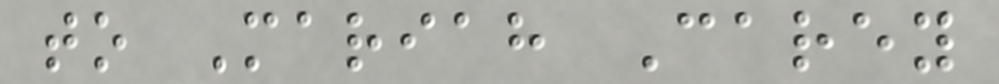to Mariah Carey
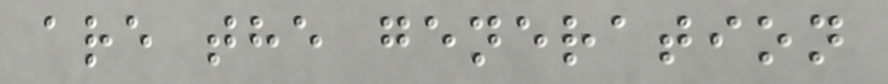are the generation
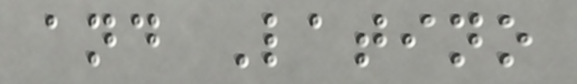and Latino
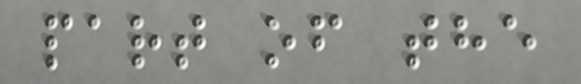part of the
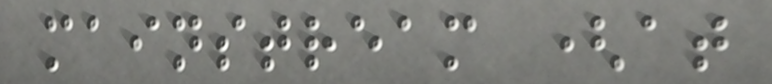mainstream (at
